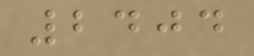2404
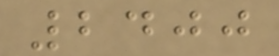2400
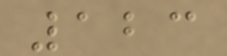123
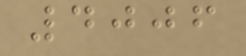4006
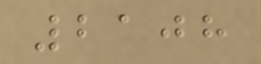2108
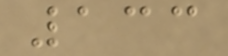133
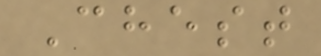Chest
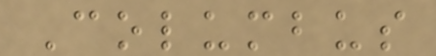Columbus
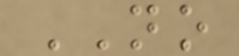NO
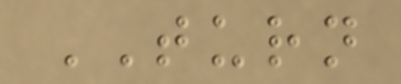TURN
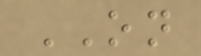ON
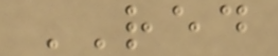RED
